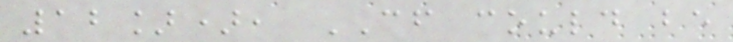12]), CF could be
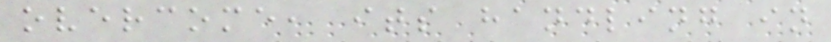overcome, its handling in
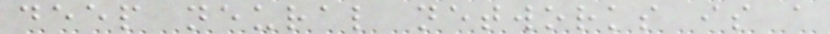deep neural networks is a
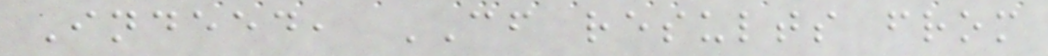Indeed, CF results from
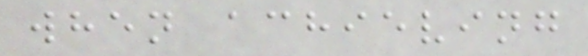when achieving
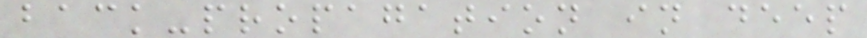back-propagation in deep
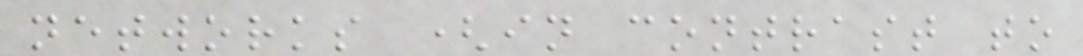networks (in contrast to
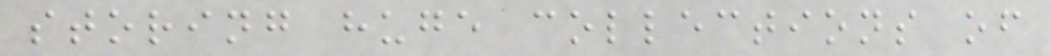storing huge collections of
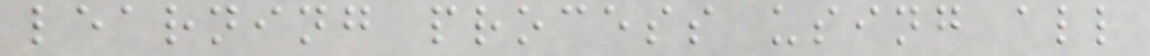learning process using all
